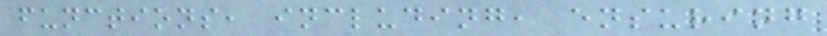functions, including, ensuring
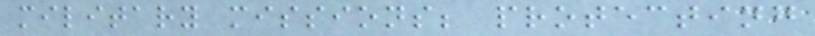military missions; protecting
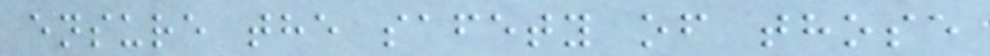ensure the safety of those
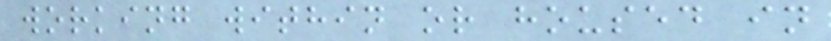working within or housed in
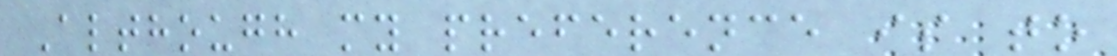Although my preference is to
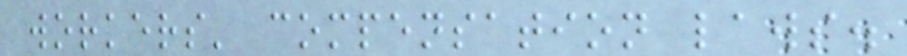workers' compensation laws.
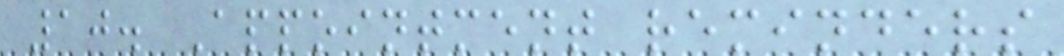10. Appointment reminders
